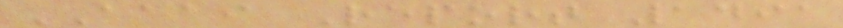AAAI Report 1491
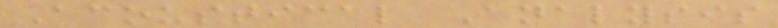Acoustical Analysis
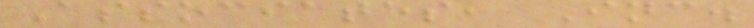Associates, Inc.
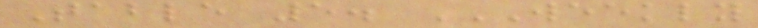Table 5. WEEKLY
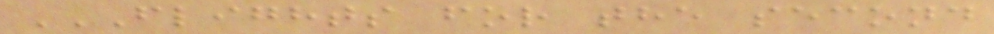FLIGHTS FOR THE SECOND
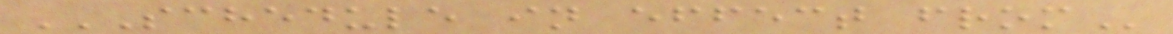SCHEDULE IN EFFECT FROM
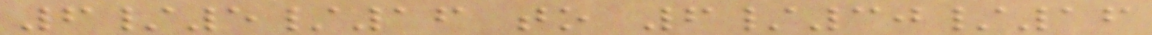6/5/16 to 6/30/16
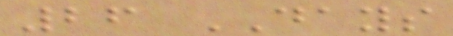26 DAYS
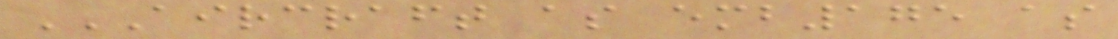AIRCRAFT AS EMB175 AS
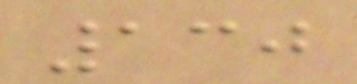130
